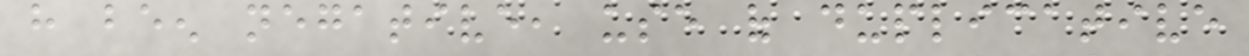have been negative, use of duplicative
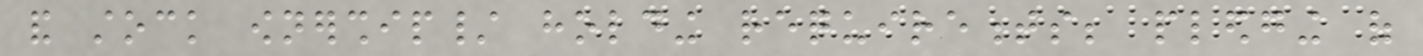and stock ownership/ holding requirements; pledging of
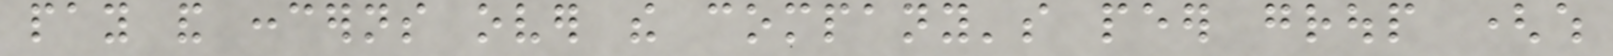pay and concerns over the company's peer group (which
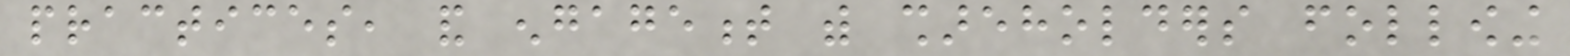practices, and engagement with shareholders following
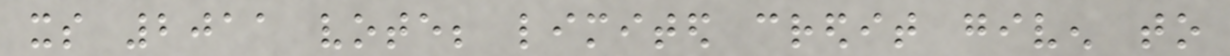its 2011 vote; limited credit given to
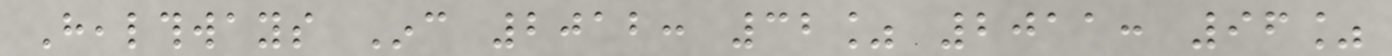Healthways Inc 2012: 32% 2011: 96%
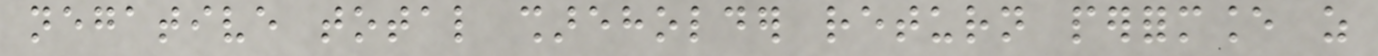negative total shareholder return performance as
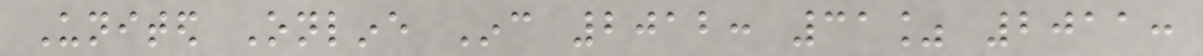United Online Inc 2012: 31% 2011:
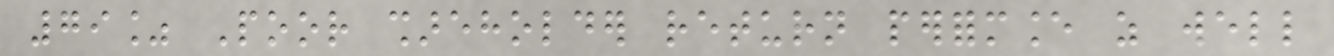79% Poor shareholder return performance as well
